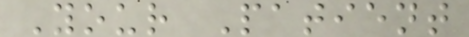Your Patient
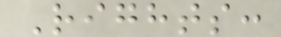Rights:
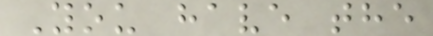You have the
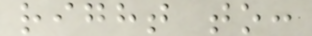right to:
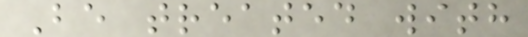Be treated with
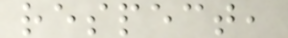respect,
